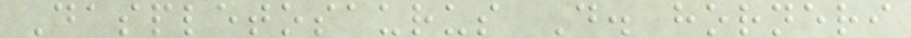Daspletosaurus D. horneri
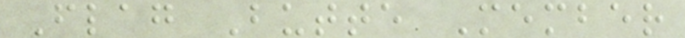Flag Butte Member
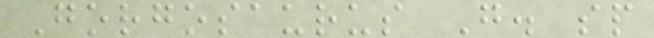Gorgosaurus G. sp
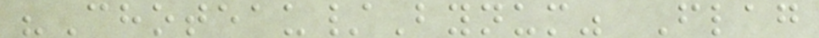"Choteau/Bynum" Flag
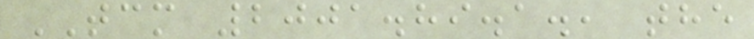TCM 2001.89.1., the
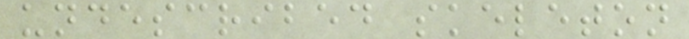undescribed skeleton
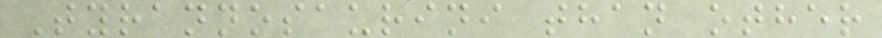Tyrannosaurini than other
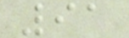91
